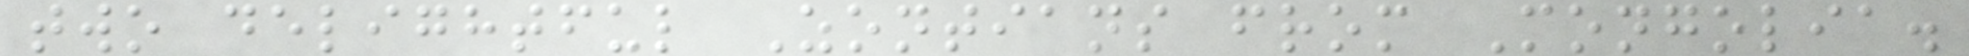two delightful Zontians from Mongolia.
